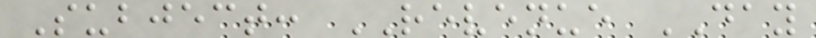Subject: REVENUE DAY
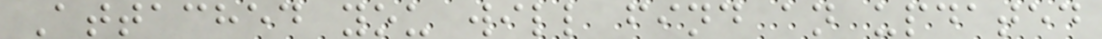Attached you will find an updated
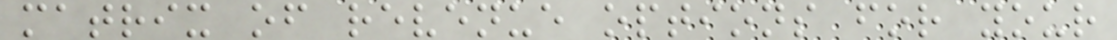matrix of revenue options for your
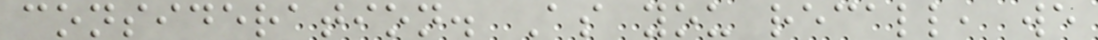consideration. As you recall, we
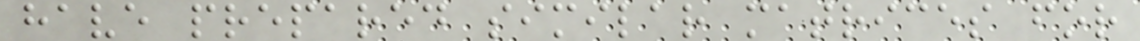have prepared similar matrices for
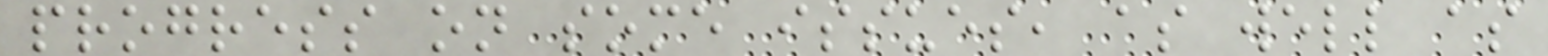progress on some issues, as well as
